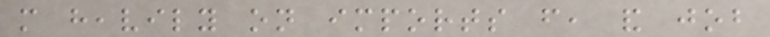more heavily on imports from, and job
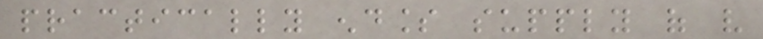practically endless supply of very
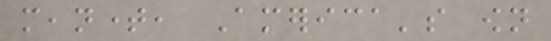meantime, America's own
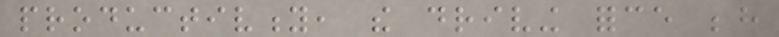productivity, the driving force behind
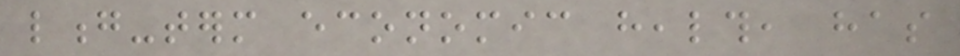long-term economic health, has
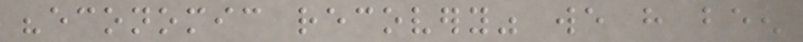"economic recovery" we have been
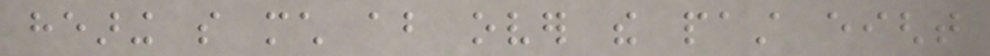hearing so much about over the past eight
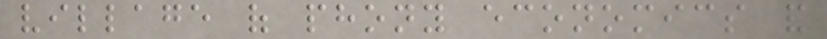village of phony economics and
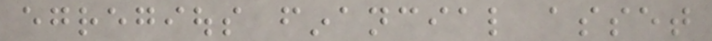egregious financial asset
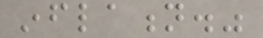inflation."
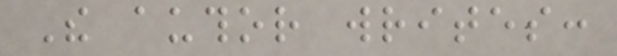The author writes:
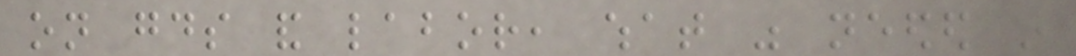on goods and labor, what was needed in
